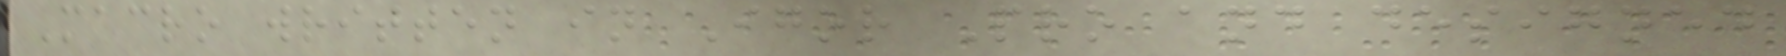Macro written in Igor Pro and designed
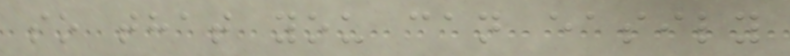so that you can easily
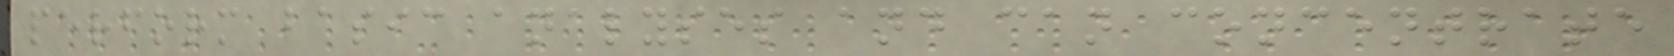perform basic analyses and can concentrate
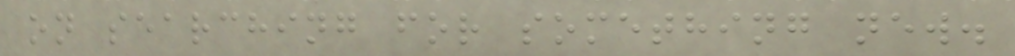on searching for something new.
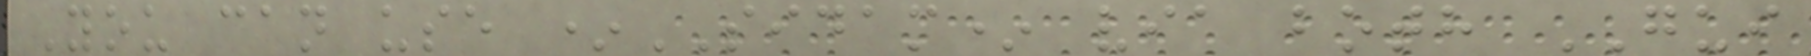You can use *SIDAM* via both GUI
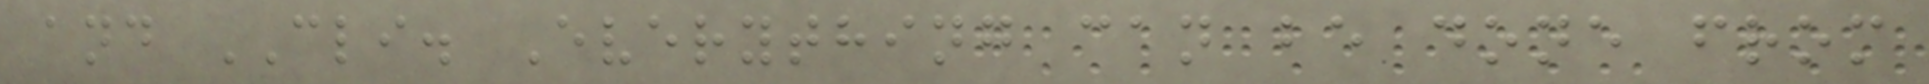and CLI. Everything can be done from
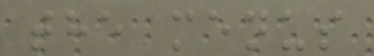the menus
